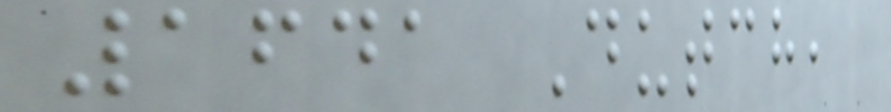1641 Dutch,
